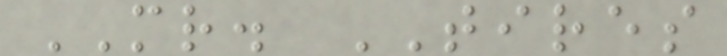MR. TIRES
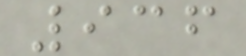936
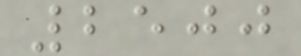2500
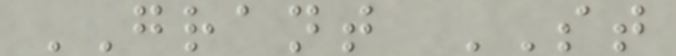GRANT ST
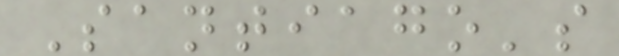Santiago's
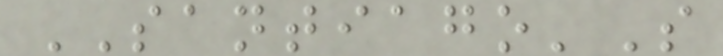SANTIAGO'S
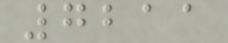7211
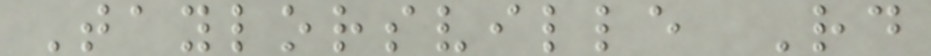Taylorsville Rd
